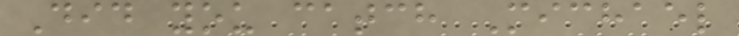Did you catch Michael
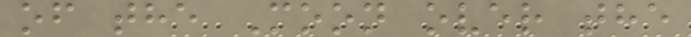of the Moon over the
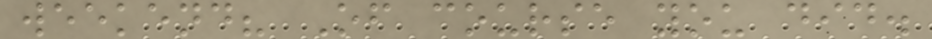weekend? Of course you did.
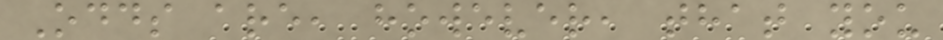Odds are, however, that you
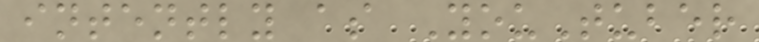intently as YouTuber
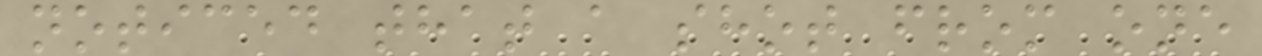noticed that a shot from one
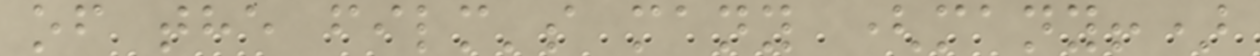of the film's many (many!)
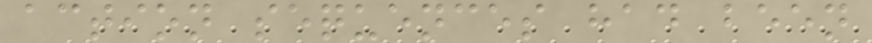action sequences had been
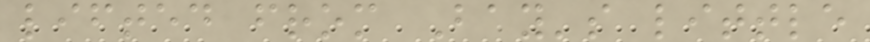lifted from Bay's little
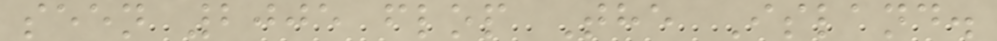seen 2005 flop The Island.
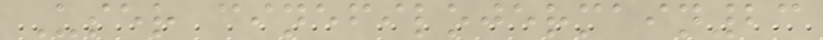User cinefilojermain23
